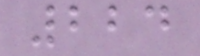224
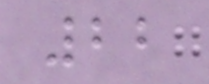22
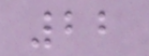22
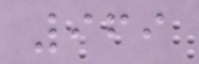969
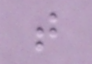t
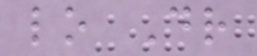lo Dr
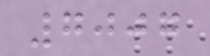7007
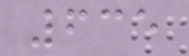635
